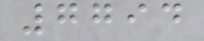7794
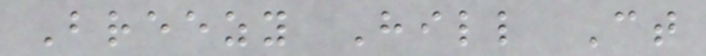Breezy Hill Ct
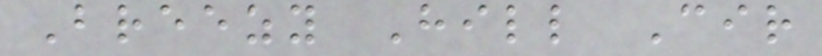Breezy Hill Cir
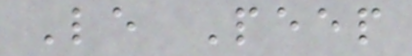Le Peep
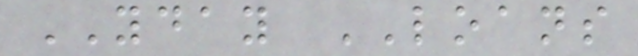YDAY LOANS
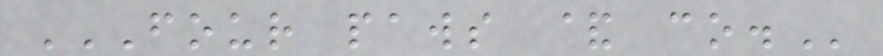FOUR PAWS & CO.
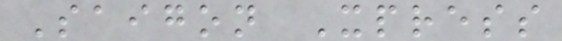Saigon Xpress
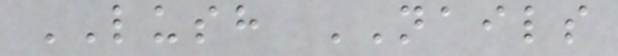LUSH NAILS
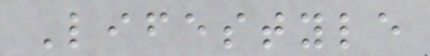Lifestyle
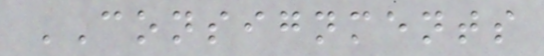CONSIGNMENTS
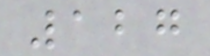127
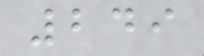249
